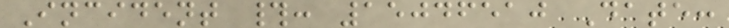Incident #: 15046510 Date:
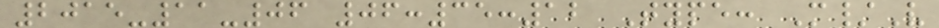2015-11-06 06:35:12 Type: M/V
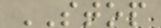STOP
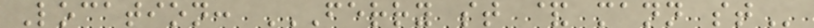Location: FERRY ST & MANN ST
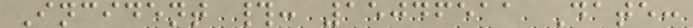Incident #: 15046511 Date:
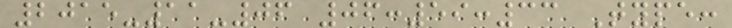2015-11-06 06:59:33 Type:
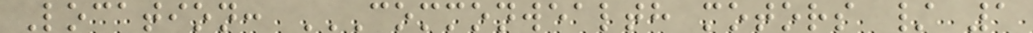Location: COMMONWEALTH MOTORS / 1
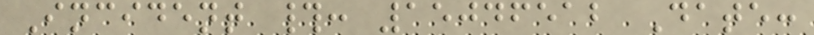Incident #: 15046512 Date:
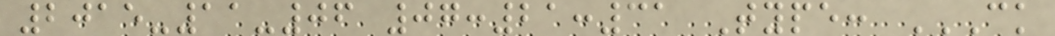2015-11-06 07:21:31 Type: CK
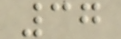37
